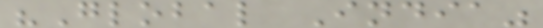"Global India"
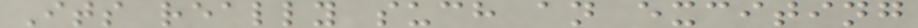Its really such an exciting
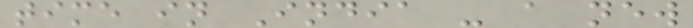time in India - a new
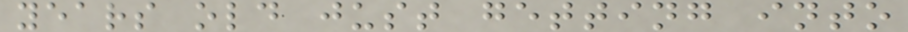years old just getting into
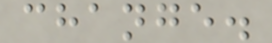change.
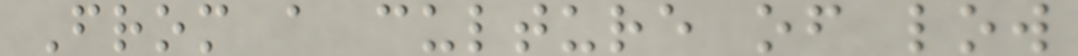From a culture of low
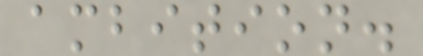ambition.
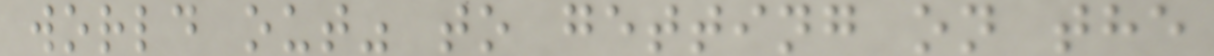world out" to getting on the
